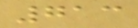713
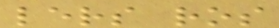lers ros
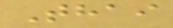Thai
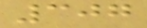307
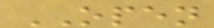OPEN
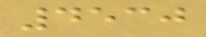4530
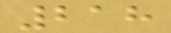218
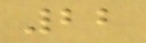22
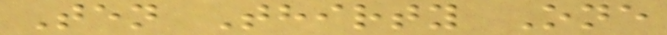Ten Thirty One
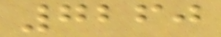7260
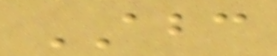ABC
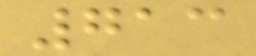713
